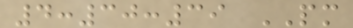4:30:39 PM
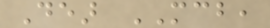Dear MCB,
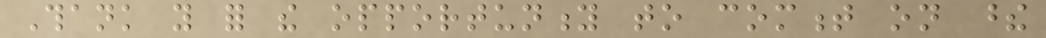Thank you for the opportunity to comment on these
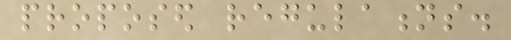proposed regulations.
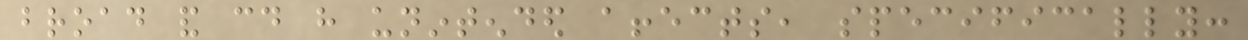broad and could have unintended affects, specifically:
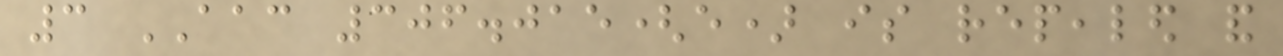3 AAC 306.015(e) is repealed and
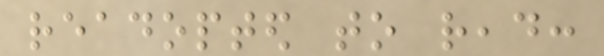readopted to read:
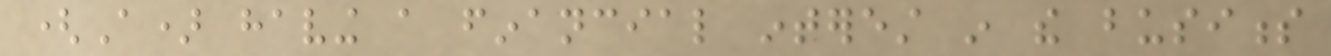(A) having a financial interest in the business
